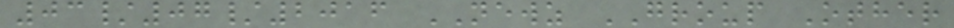03/07/2016 NEWZ GROUP Other
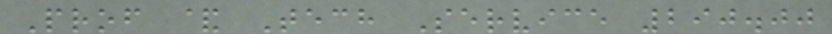Prof & Tech Service 290.00
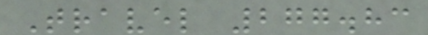Travel 277.83
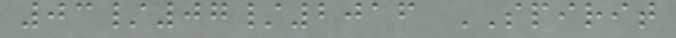03/07/2016 SPIRIT
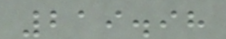219.98
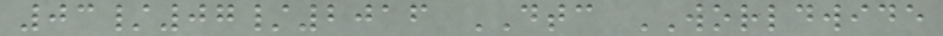03/07/2016 DTC WORLDWIDE
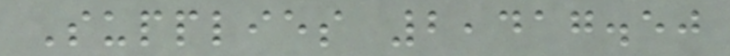Supplies 2,417.50
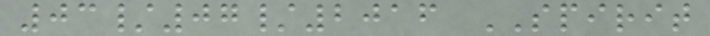03/07/2016 SPIRIT
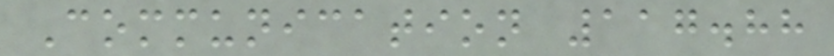Communication 117.88
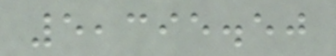5,395.50
